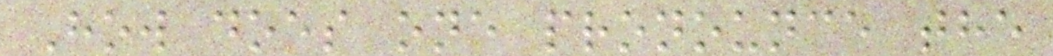How does one pronounce the
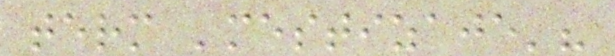term 'mestizaje'?
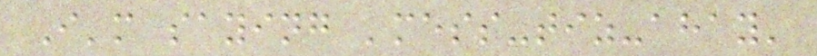I'm saying 'mess-tiz-ahay'
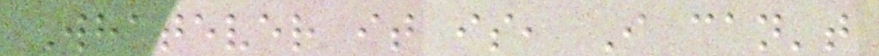Whatever it is, I can't
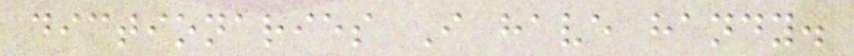dictionaries I have handy.
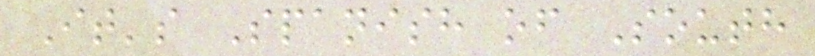It's Spanish of South
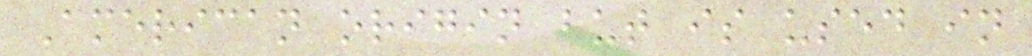American origin but is used in
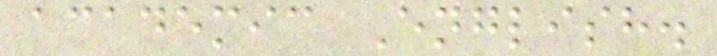academic English.
